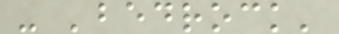- 'bedrock'
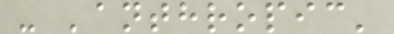- 'anthropic'
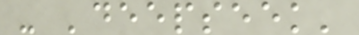- 'deepseek'
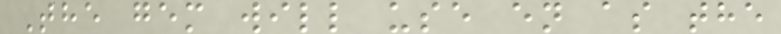The gem will use en as the
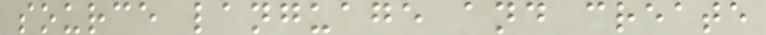source language and create
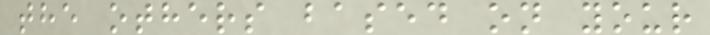the others based on your
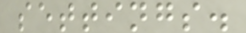settings.
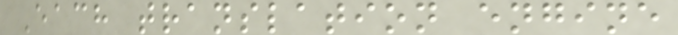Each translation engine
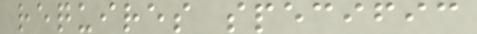requires specific
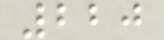220
